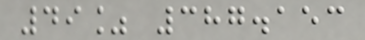49% 387.153
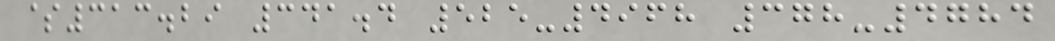$313.29 341.4 525-4968 378-4784
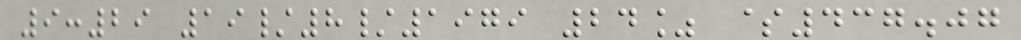9:29 19/8/1979 24% $437.07
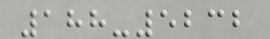188-5232
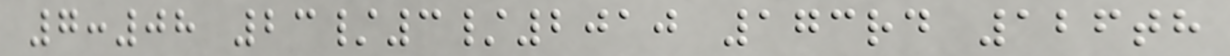7:08 23/3/2010 173rd 126th
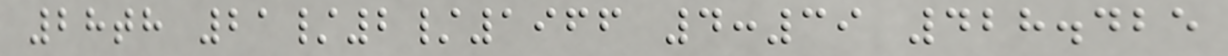28th 21/2/1966 4:39 428.425
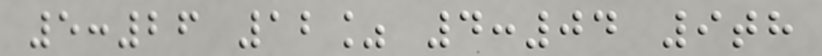5:26 12% 4:04 9th
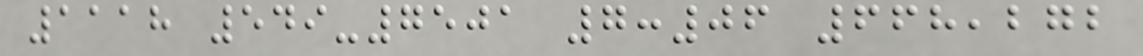1118 549-7501 7:06 668,272
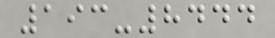193-8444
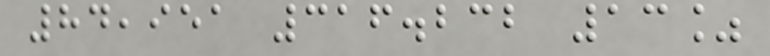84,951 316.232 13%
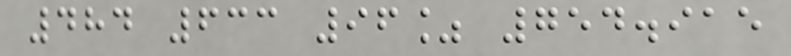484 633 96% 754.915
